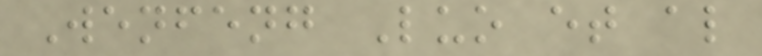Wenfeng Luo et al
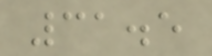31.5
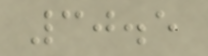30.5
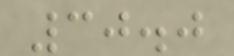30.0
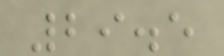29.5
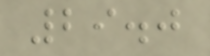29.0
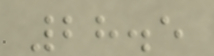28.5
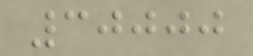30000
